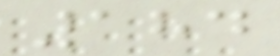184
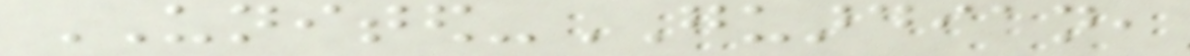UNITED-GUARDIAN,
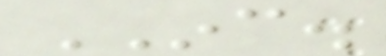INC.
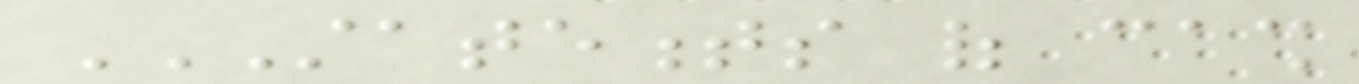STATEMENTS OF CASH
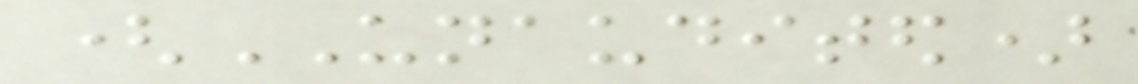(UNAUDITED)
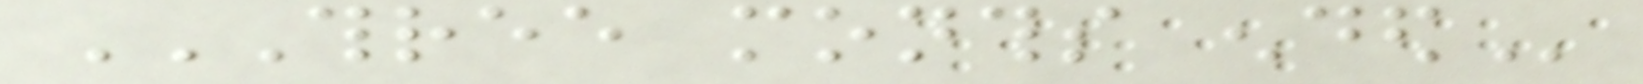THREE MONTHS ENDED
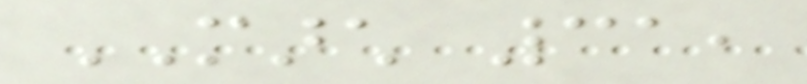MARCH 31,
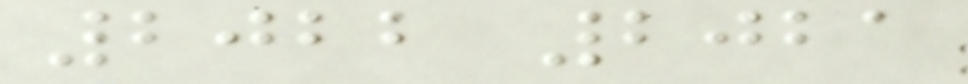2022 2021
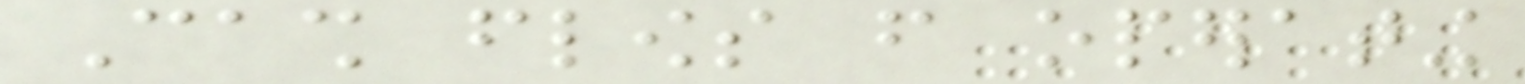Cash flows from operating
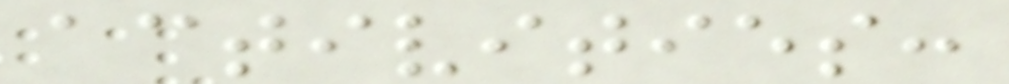activities:
